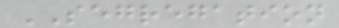SEGREGATION
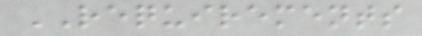REQUIREMENTS
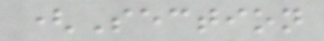(Section
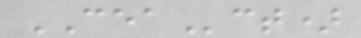CEAct)
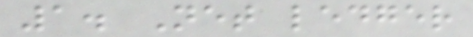1. Net ledger
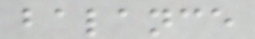balance
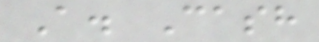A. Cash
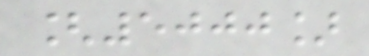[5000]
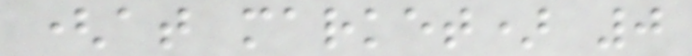(at market) 0
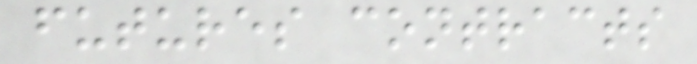futures contracts
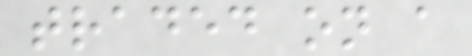traded on a
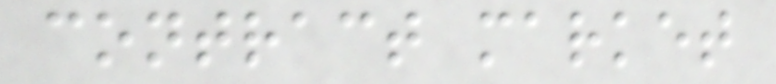contract market
